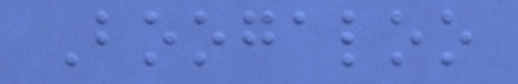Boogaloo
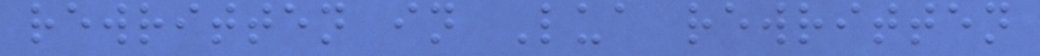rewritten in Lua rewritten
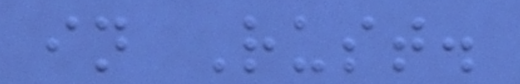in Rust.
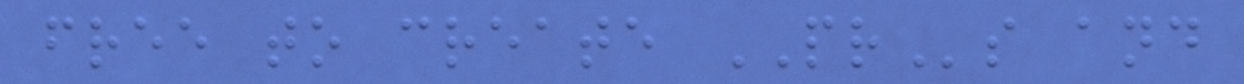free to create PRs and
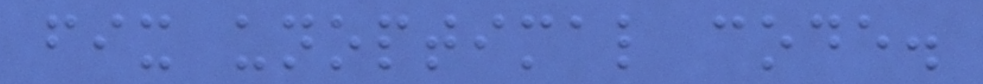fix unoptimal code.
